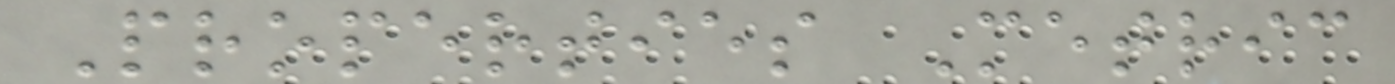Properties Metric
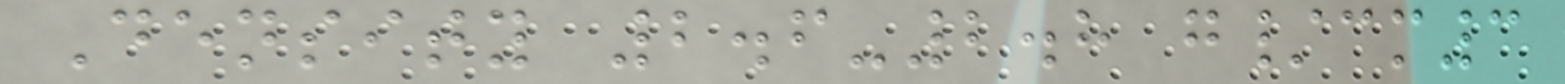Density 2.6-2.8 g/cm3
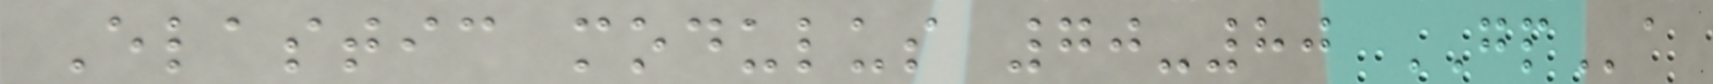Elastic modulus 70-80 GPa
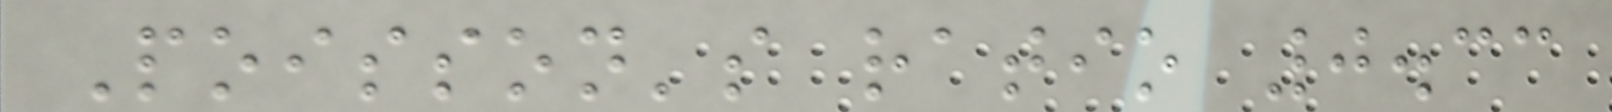Poisson's ratio 0.33
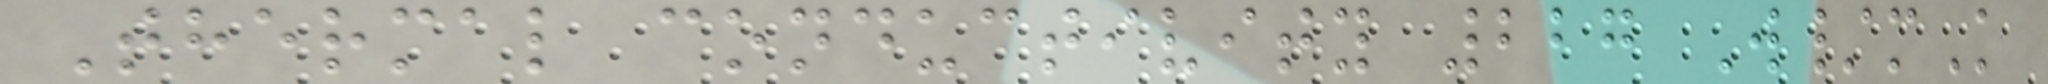Thermal conductivity 227 W/mK
